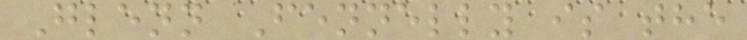Glenn Fennelly is the
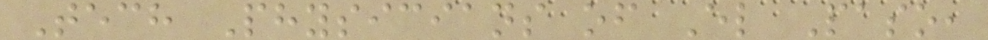Tech Physicians of El Paso,
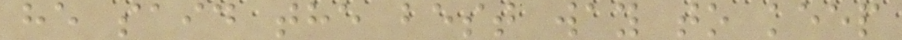he said the best way to keep
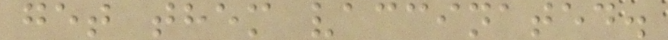get them vaccinated.
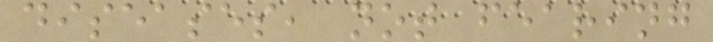diseases, not fearing
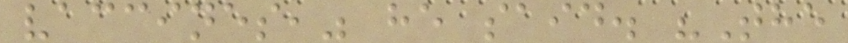vaccines," he said. "The
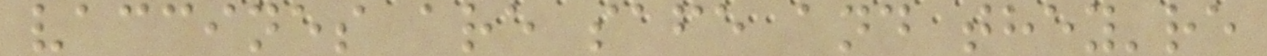vaccines are safe and they're
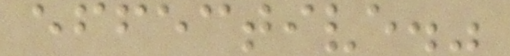effective."
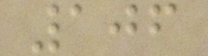106
